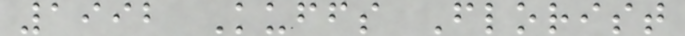1992 Kuffs Florist
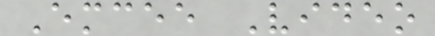Emcee Video
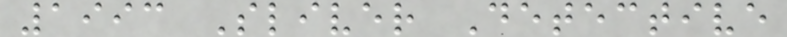1993 Sliver Detective
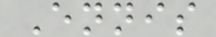Ennis
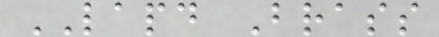LAPD Brass
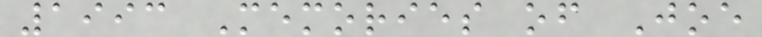1993 Memories of Joe
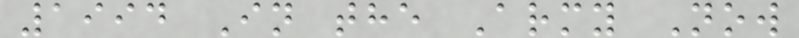1994 In the Army Now
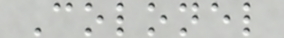Colonel
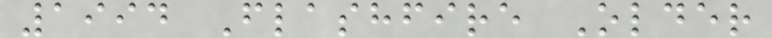1994 Flashfire Older
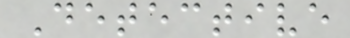Detective
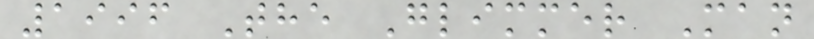1996 The Glimmer Man
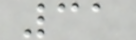31
